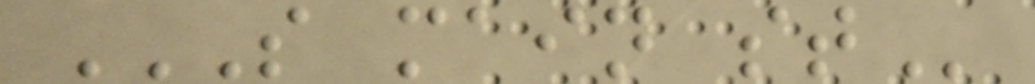S MAIN ST
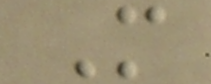M
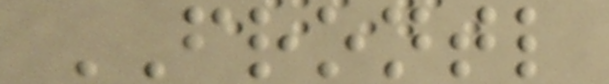FRONTL
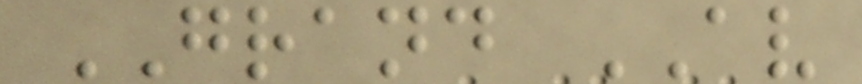GRAND AV
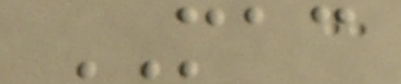MAC
